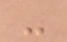-
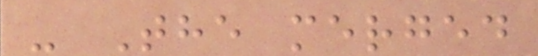- The merged
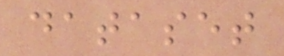dataset
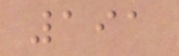191
